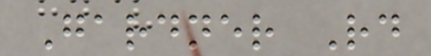Gardner Rd
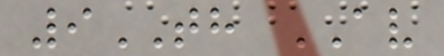9TH AV
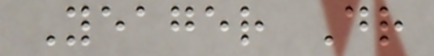Yeager Dr
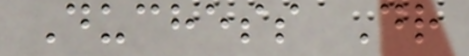Duchess Dr
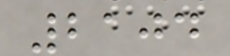2104
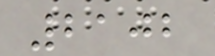2102
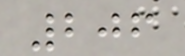206
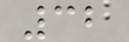32
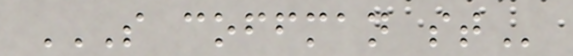S COFFMAN ST
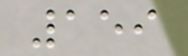159
